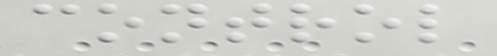control
